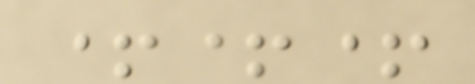+++
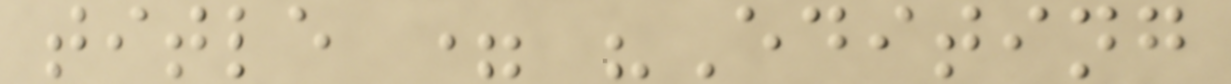title = "Editing
